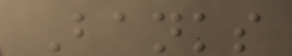Banks
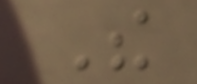The
